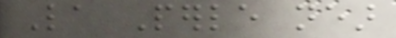La Perle near
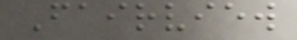Fairview
